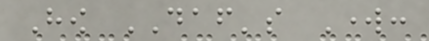How DAF's Work:
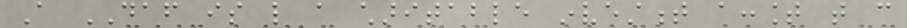A DAF is like a charitable investment account that can
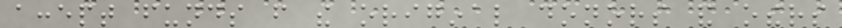accept funds from the original donors and others
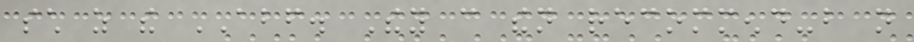such as the ABF. They can then recommend-but not
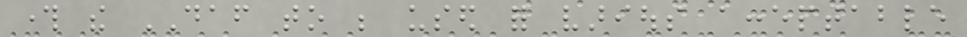through the DAF to be used for various acceptable
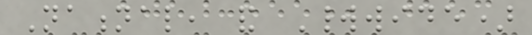National, and Worldwide)
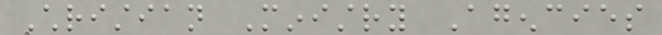Christian Ministry Agencies
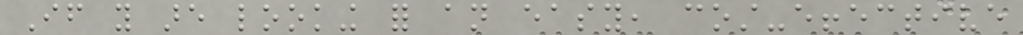If you are looking for an easy, cost-effective
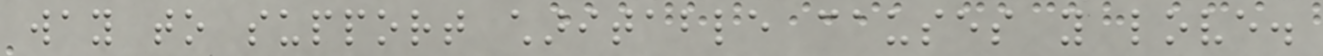way to support charitable causes you love.
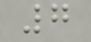7
